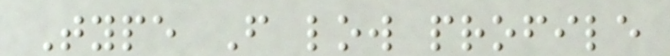Type F low profile
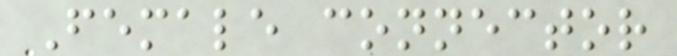Female connector
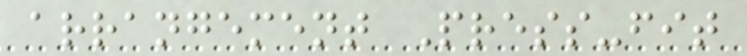arrangement Press-fit
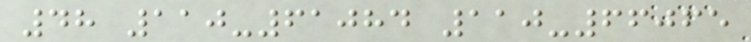48 110-61084 110-66065
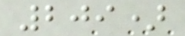209)
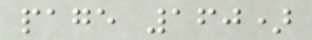page 160)
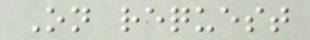On request
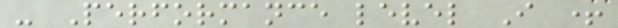- Performance level I +
